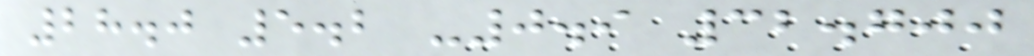28.0 5.2 -0.9 32.700
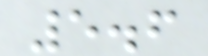5.6
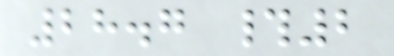28.7 #2
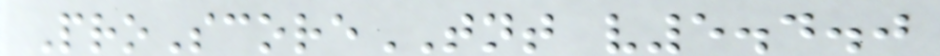ProScoreTNT v5.4.0
